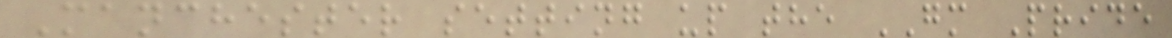Manchester setting up the GM Pride
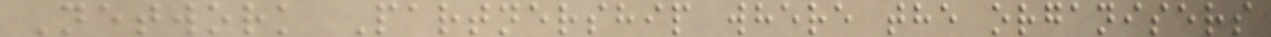Network Partnership where the organisers
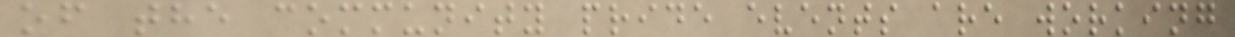of the community pride events are working
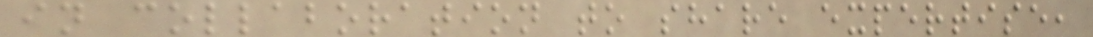in collaboration to share expertise,
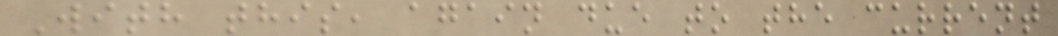With this, again due to the current
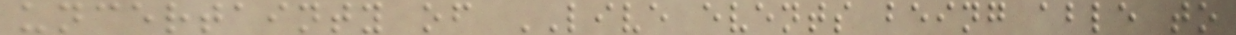uncertainty of LIVE events being able to
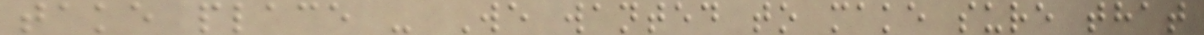take place - We wanted to make sure that
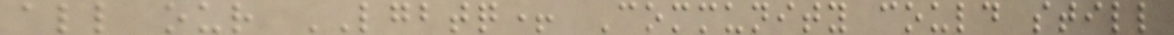all our LGBTQ+ Community could still
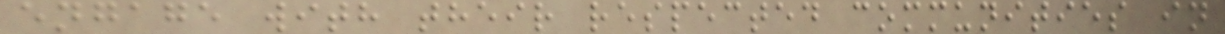engage with their respected communities in
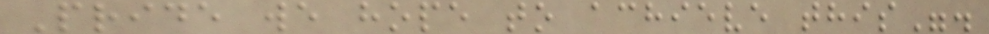Pride we hope to achieve this".
